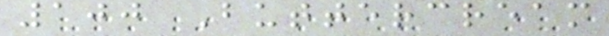100 Buttercream
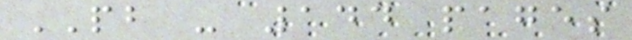PB - 144 pages
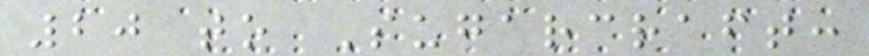20 to Sugarcraft:
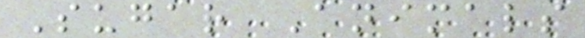Sugar Animals
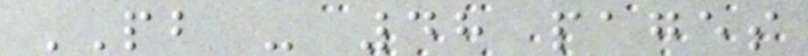PB - 48 pages
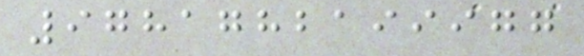9781782199977
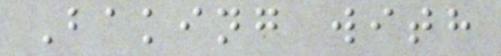Baking with
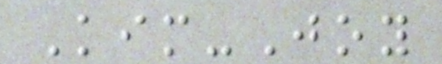Kim-Joy
